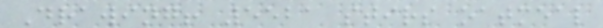Drawing! 5521 stirs oatmeal
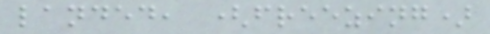landed, (freezing)
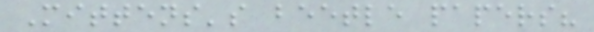Mittens's beetle papers?
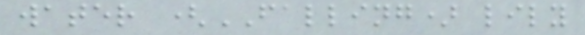water (FALLING) lily
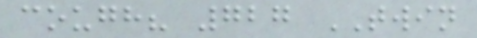cough? 727 TWIN
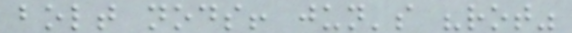bolt nods! jun's "rot"
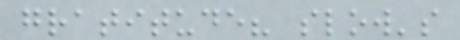gratitude? slow's
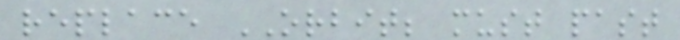replace ORBIT; must past
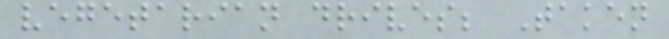vegetarian drives; Taken
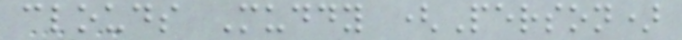clouds Muddy (Person)
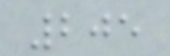205
